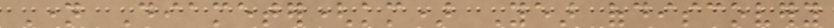Name Diameter(km) Year ofdiscovery
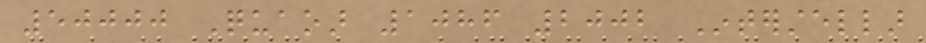50000 Quaoar 1086 2002 Interstellar
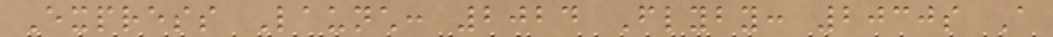Express Launch: 2024 Flyby: 2030s A
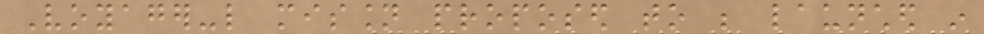Voyager-like mission proposed to be launched in
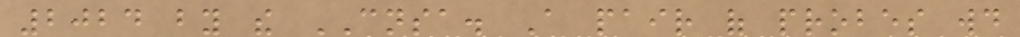2024 by the CNSA. A pair of probes would
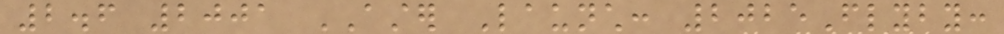2.6 2001 ASTER Launch: 2025Flyby:
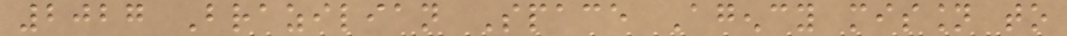2027 Brazilian Space Agency mission to
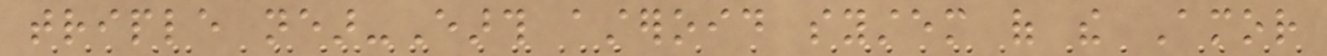triple near-Earth asteroid system of the Amor
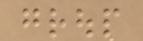group
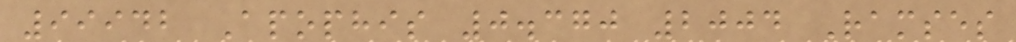99942 Apophis 0.370 2004 Ramses
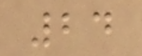24
